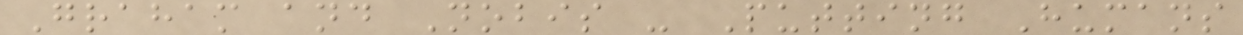Graham and Nobis - Putting Humans
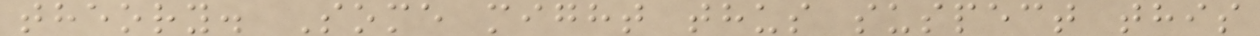theory. Some might thus suspect this
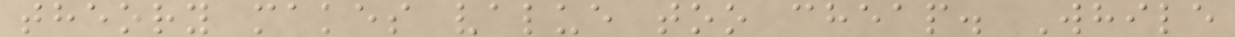theory makes value too cheap. While
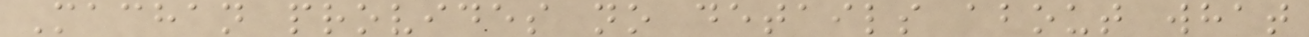Machan provides no details about what
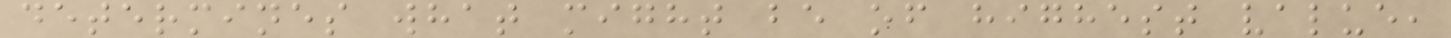determines what might be of highest value,
